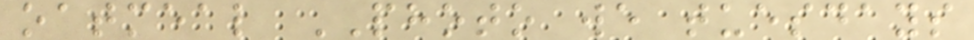oatmeal PHOTO we tuesdays
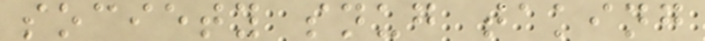society snug taking
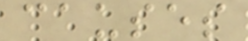causes
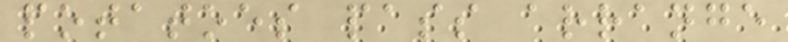potatoes pass arrange
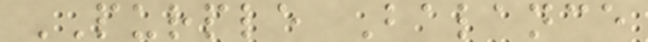PURPLE Balance
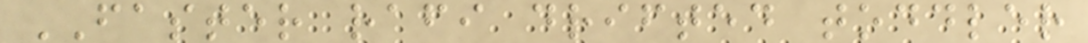FASTER rafi drifted toddler
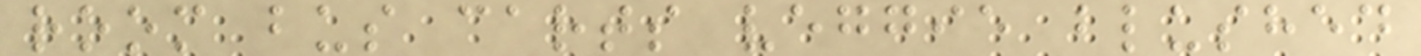room bus carts veggie blushed
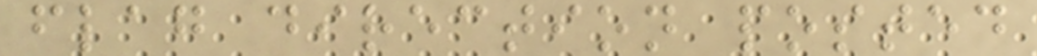flag direction posted
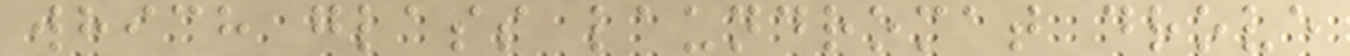which glass laundromat drove
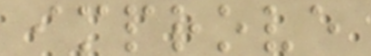improve
